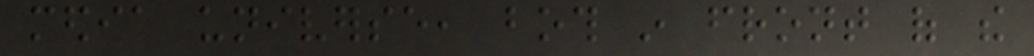media universe, both in front of the
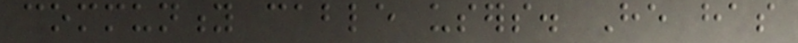community cable users. He has
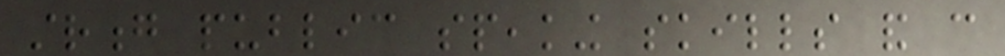strong public speaking skills and can
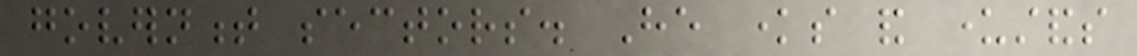government sectors. He knows and understands
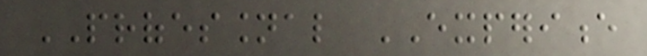PROFESSIONAL EXPERIENCE
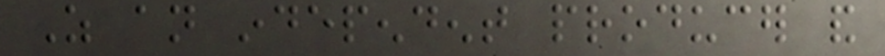As an independent producer and
